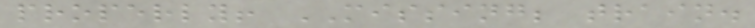properly! MISSING; train.
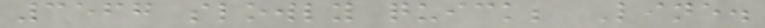3567 slowly quick; Line.
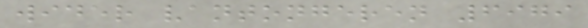wider vantongeren 6979
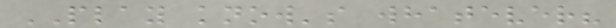PLAY know's whatever?
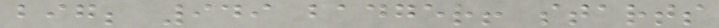big; 949 badger! starts
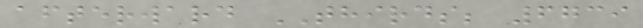afterward THIRDS; 6739
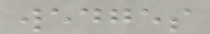wedges
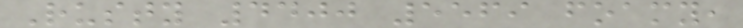Rusty 4400 5569 foamy,
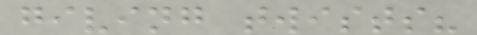giving twists?
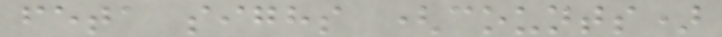feta sighs (counts)
